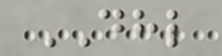DHL
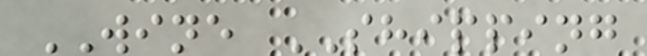WINE SHIPPING
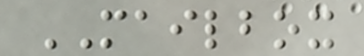MAILBOX
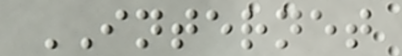INTERNET
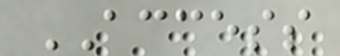ACCESS
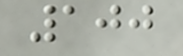100
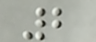2
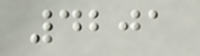4201
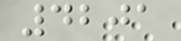4201
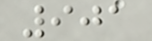901
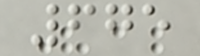675
